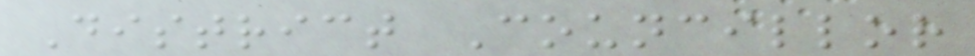District Councillor
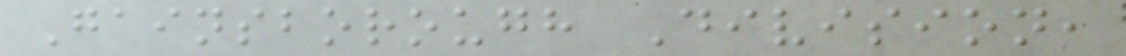Gainsborough Division,
